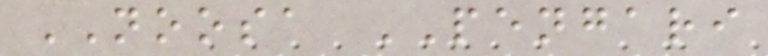NOOSA PENGARI
